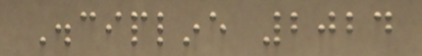Discipline 2024
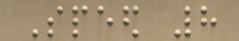Speed 8
